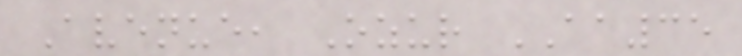Avenue, Ozur AA35
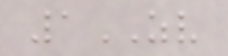1ZV
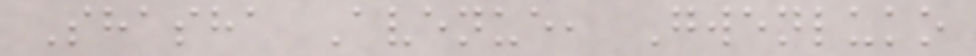Shasha Avenue, Gwenluko
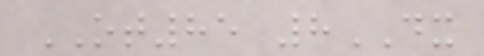OT85 8DX
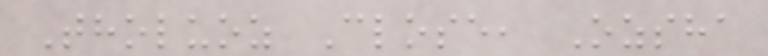Tholuoz Close, Ozsha
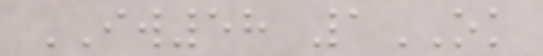IW58 1OK
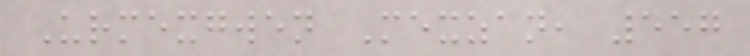Urmexgwen Mexzan, 557
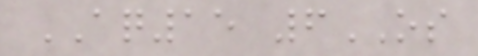AQ15 6OS
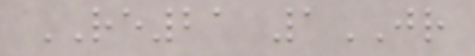RE21 1JR
